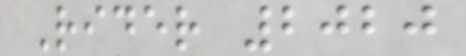Rider 2020
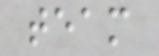team
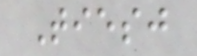Tiesj
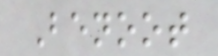Benoot
